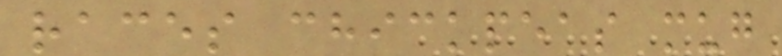races chickpeas mug
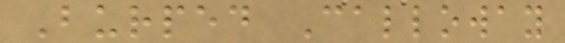Burped Calloway
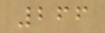266
